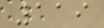119
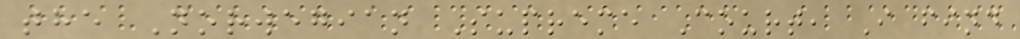the Norwegian Supreme Court, I find
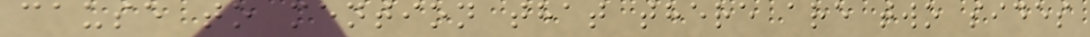cause to mention that there are two sides
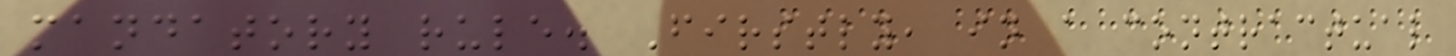mandatory rule. Firstly, in a contractual
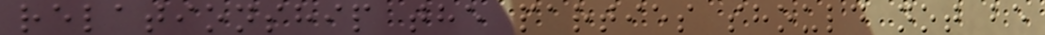relationship the parties should not be
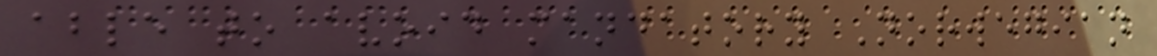able to avoid mandatory Norwegian
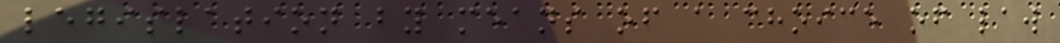legislation by means of a choice of law
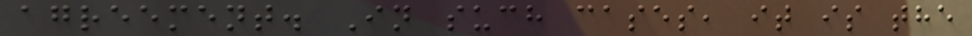agreement. In such cases, it is the
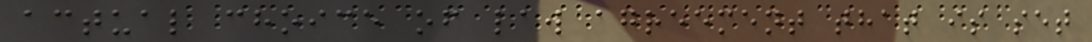actual choice of law agreement that is set
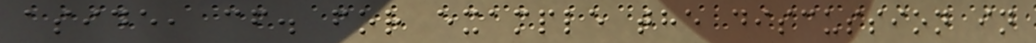aside, cf. for example the discussion in
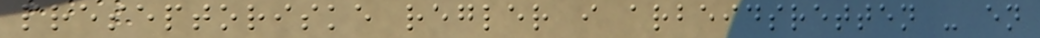preseptoriske regler i arbeidsretten - en
